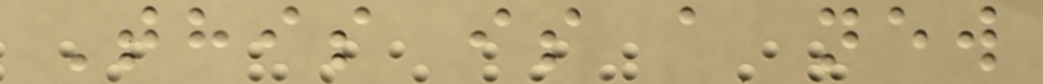This is a new
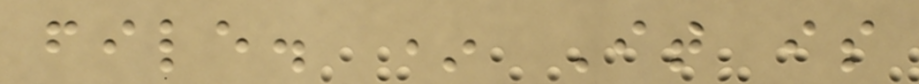file. * It is
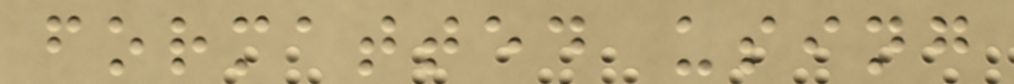formatted using
